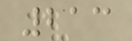213
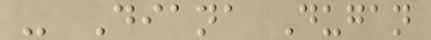- Diana Dugan
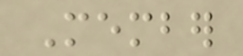Member
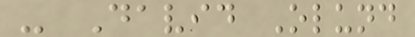- David Olund
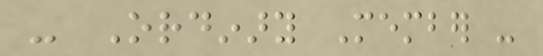- Ordinary Member -
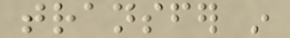transfer in
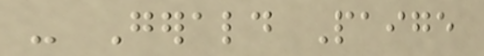- Gerald Paige
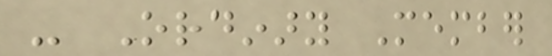- Ordinary Member
